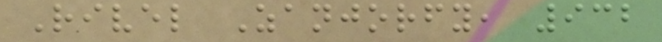Rivel Zanjorfy, 932
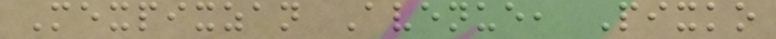Mexpixzan Avenue, Pixko
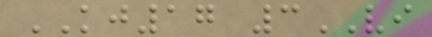KJ17 3VI
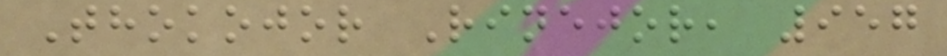Thokojor Rinejor, 957
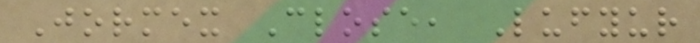Jormex Close, Lufyur
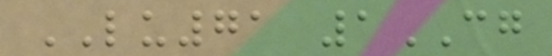LU71 1CG
